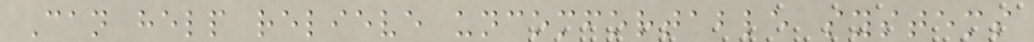Can help relieve uncomfortable systems
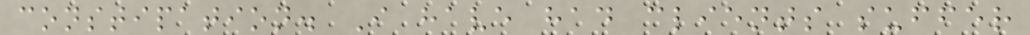constipation. I have had clients suffer
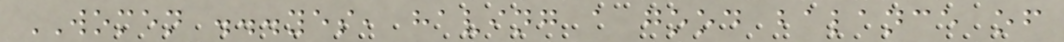WOMEN ...yes, having a good balance of
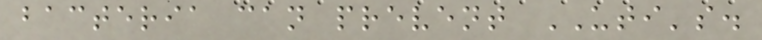bacteria can prevent UTI's.
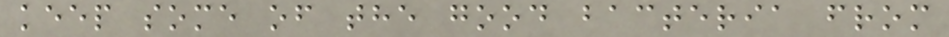keep some of the good bacteria from
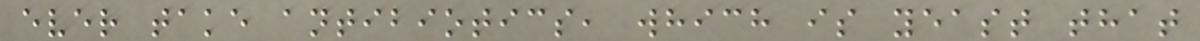ever take antibiotics, which is yeast that
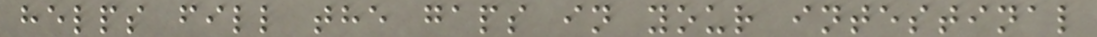helps fill the gaps in your intestinal
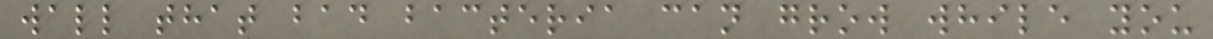wall that bad bacteria can grow while you
